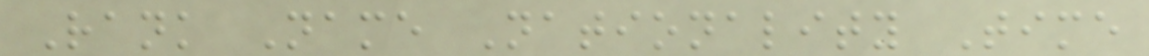Rank Name Nationality Time
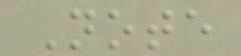Note
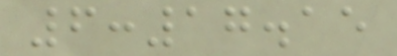6:17.15
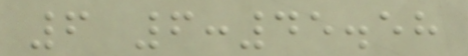6 6:45.58
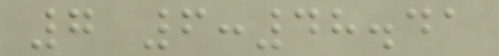7 6:48.41
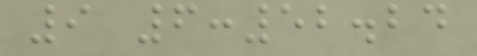9 6:52.24
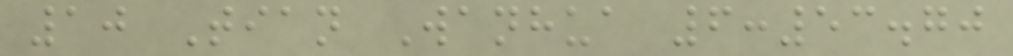10 Tian Wanhua 6:53.70
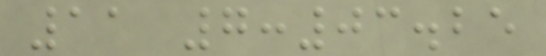11 7:03.25
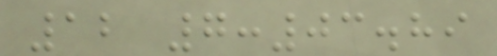12 7:03.89
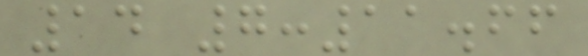14 7:11.66
